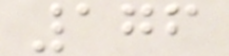176
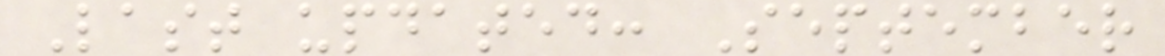Last updated: September
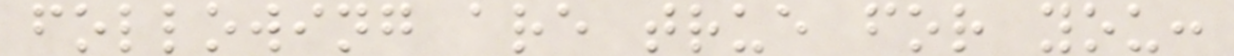following are true for you:
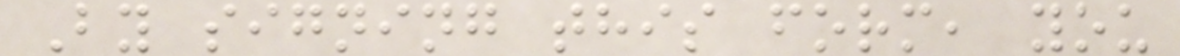By signing this form, you
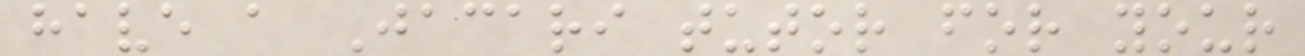have a Jacari tutor for your
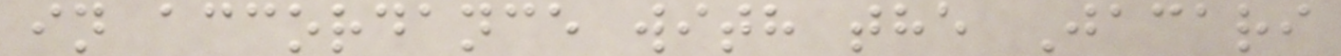in accordance with the Jacari
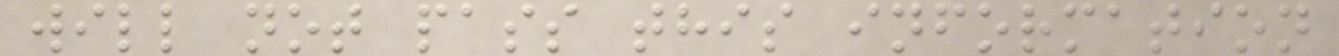will not pass this information
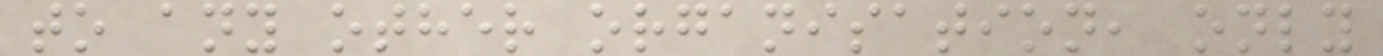to any other organisation, only
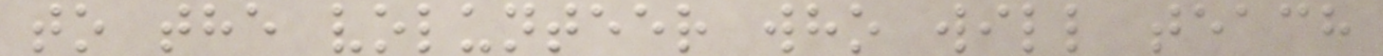to the volunteer who will teach
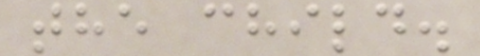the child.
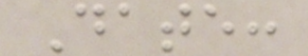Date:
